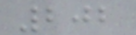202
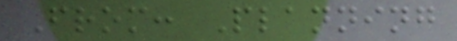From: Planning
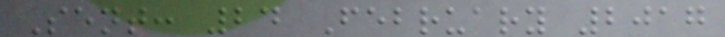Sent: 24 February 2017
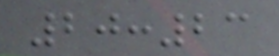20:23
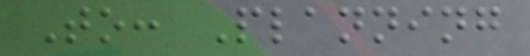To: Planning
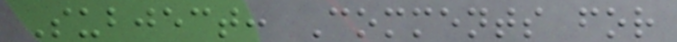Subject: Comments for
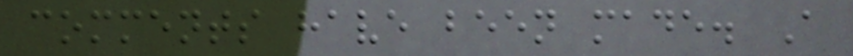comments have been made. A
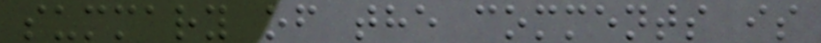summary of the comments is
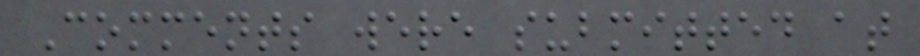Comments were submitted at
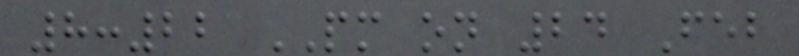8:22 PM on 24 Feb
